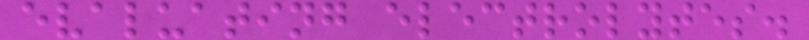evaluating electrolytes.
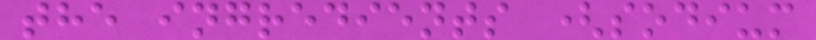the ingredients (sodium
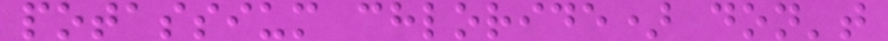potassium chloride) don't
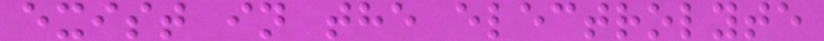exist in the electrolyte
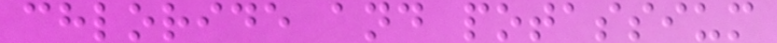chloride and potassium
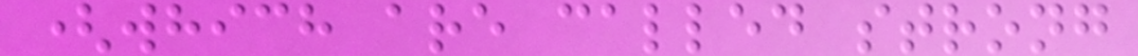(which are called strong
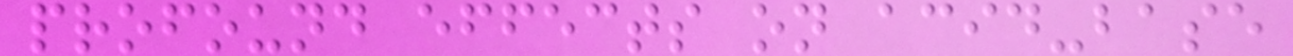profound effects on acid-base
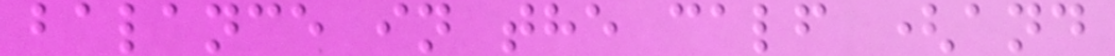balance in the calf (and
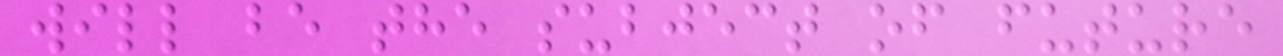will be the subject of future
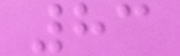83
